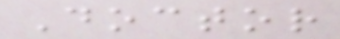Doctor
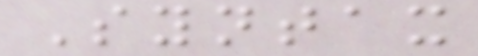Syntax
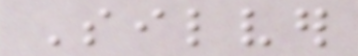Silver
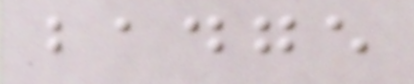badge
